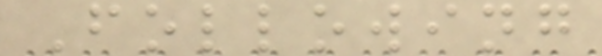Following
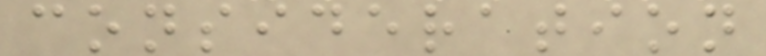consideration
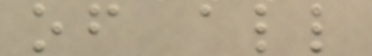of all
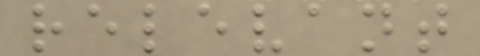relevant
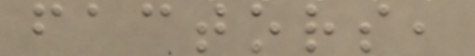factors,
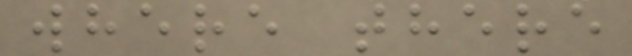where there
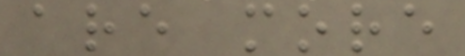are more
